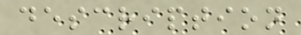description
